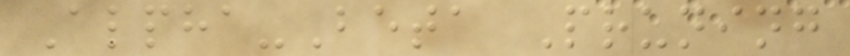Alpha-Beta Pruning
